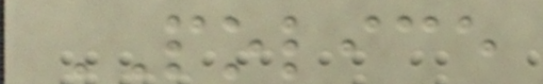POLICE
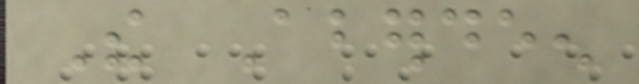The Aberdeen
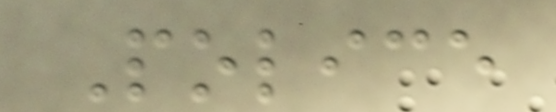Police
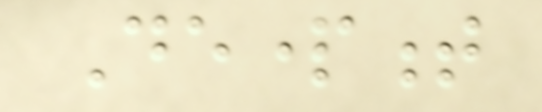Department
